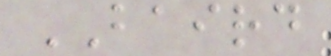BAIRD
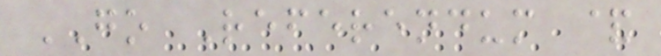GO Referendum &
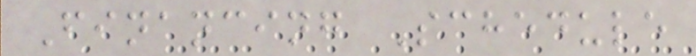Financing Schedule
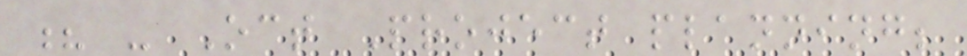? - Oct Project planning;
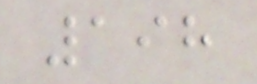198
